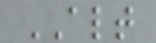ALT
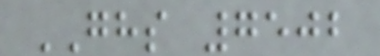GHS 7502
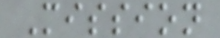Mission
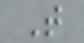T
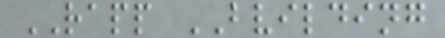RAPP BVILDING
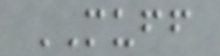MUFF
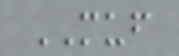MUF
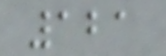121
